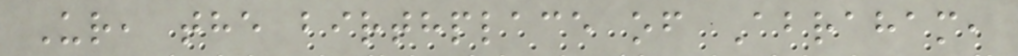Ur, the birthplace of Abraham,
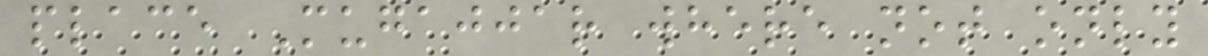place Mugajjar where not only
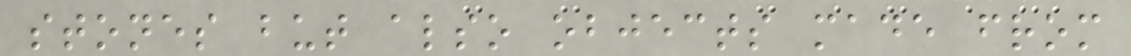stones but also objects made from
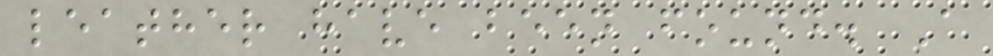leather have been found. A
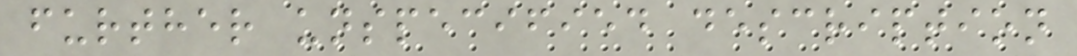further unspecified description
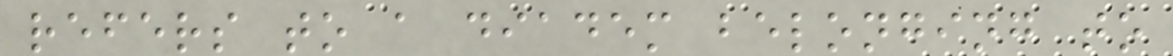refers to a diadem belonging to
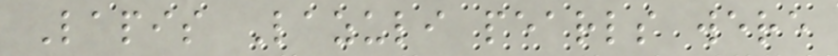Lapis Lazuli pearls were
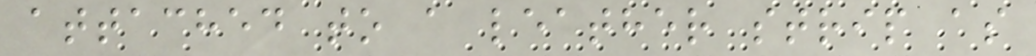attached to a leather strip as
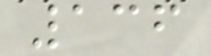136
